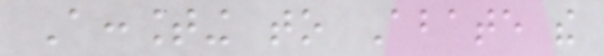Accounting to Abate the
